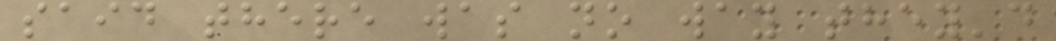said there was no way they'd
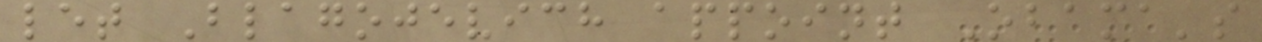let Blagojevich appoint Obama's
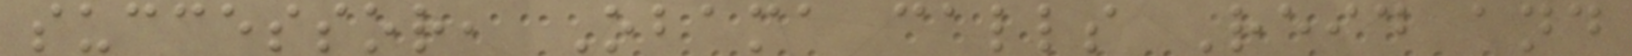successor, Obama calls Reid and
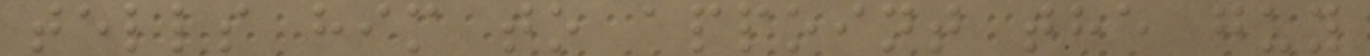tells him to appoint the guy
